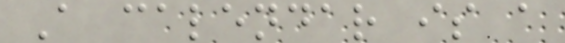A calendar is a
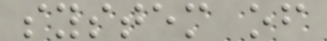system of
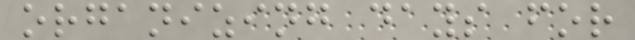organizing days for
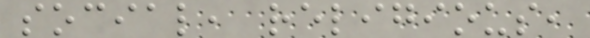social, religious,
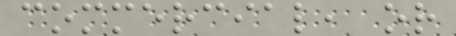commercial, or
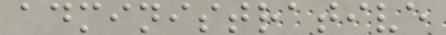administrative
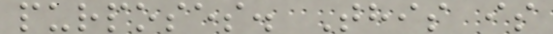purposes. This is
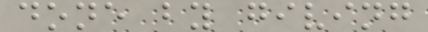done by giving
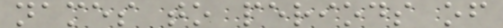names to periods of
